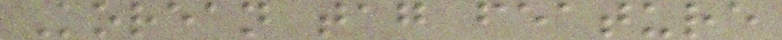Korean tag feature
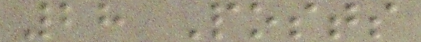28 Posts
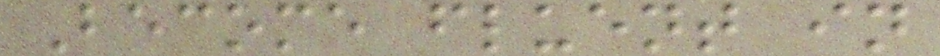Become fluent in
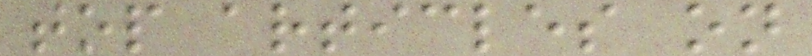top articles on
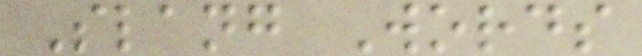Slang Words
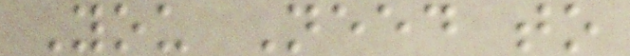You Need to
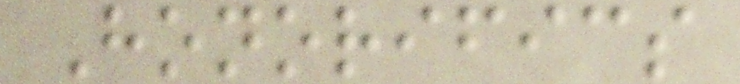Honorifics
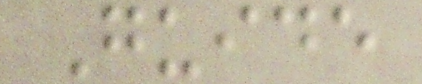Guide
